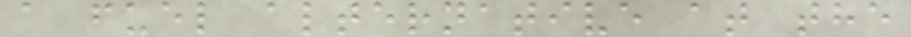a fuel alternative at the
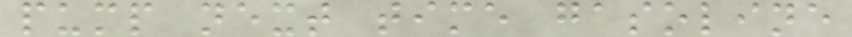pump next time gasoline
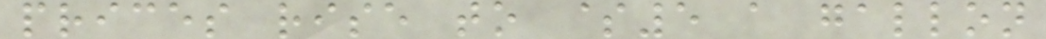prices rise to $5 a gallon
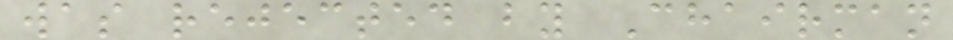was rejected by Chairman
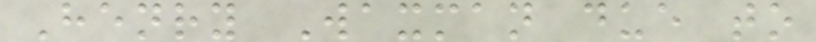Henry Waxman due to
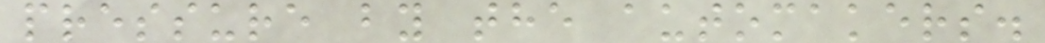pressure by the automakers.
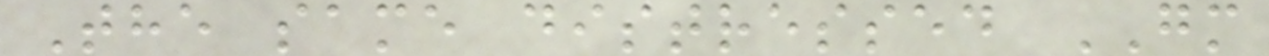The same distressed GM
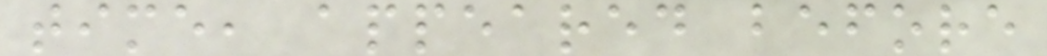time, appeared before
